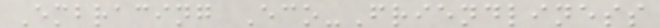Embracing Eco-Friendliness
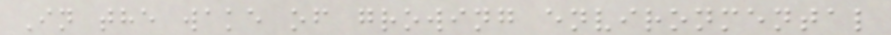In the wake of growing environmental
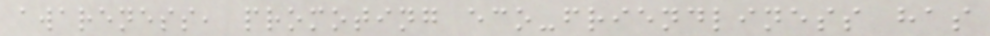awareness, promoting eco-friendliness has
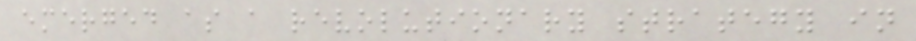emerged as a revolutionary strategy in
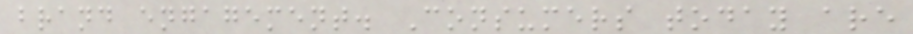brand engagement. Consumers today are
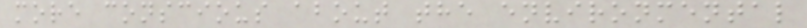more conscious about the environmental
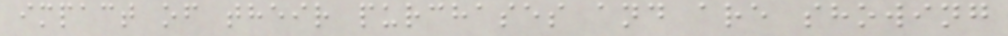impact of their purchases and are showing
